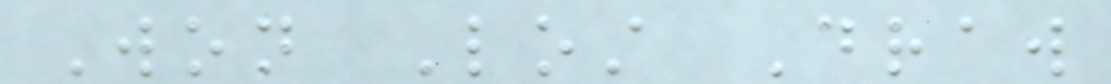Won Lost Draw
